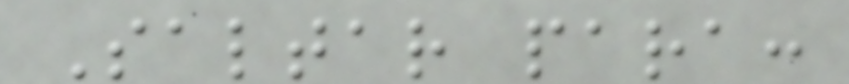Saltar para:
